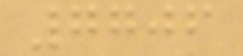7706
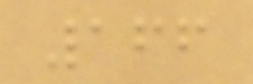166
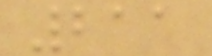211
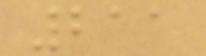211
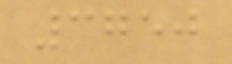3750
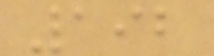192
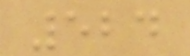524
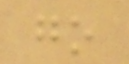go
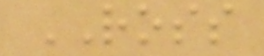ROSS
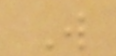W
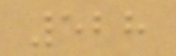528
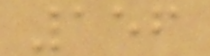156
